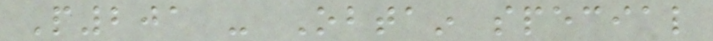P201 - Obtain special
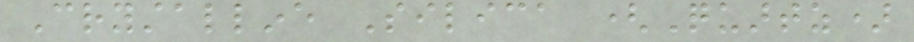Crystalline Silica (Quartz)
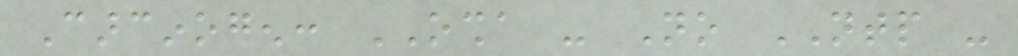Carcinogen: OSHA - No NTP -
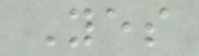Yes
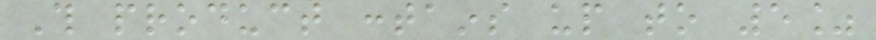This product contains up to 5%
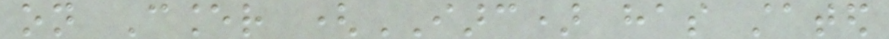on Cancer (IARC) has stated
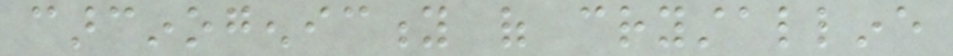carcinogenicity of crystalline
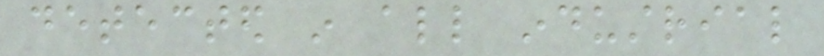detected in all industrial
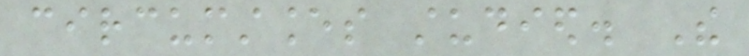circumstances studied. The
